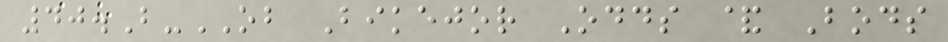40.B-OB Bikejor Odds & Bods
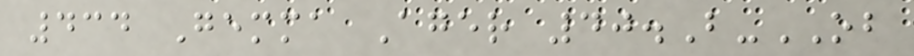434 Gemma Ager 40.B-OB
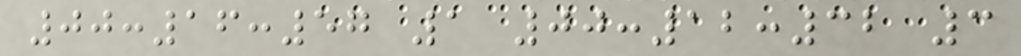00:16:57 1 00:12:32 3
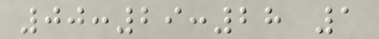00:29:28 1
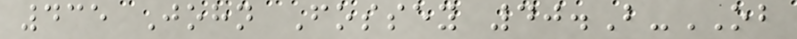435 John Fossey 40.B-OB
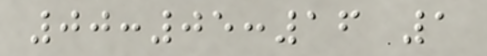00:05:16 1
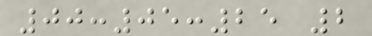00:05:25 2
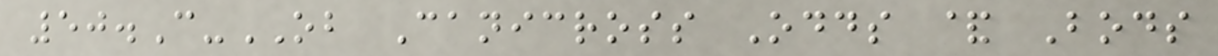50.C-OB Canicross Odds & Bods
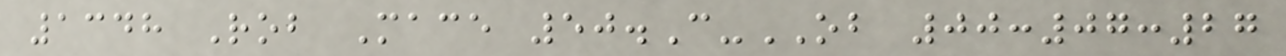1348 Rob Mace 50.C-OB 00:07:27
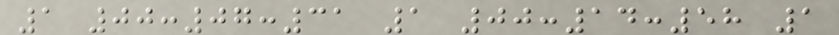1 00:07:31 1 00:14:58 1
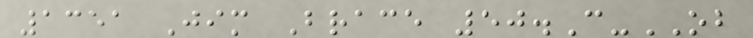1351 Jim Brace 50.C-OB
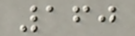160
